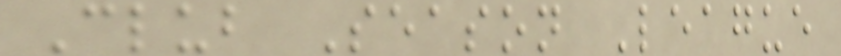Club Season League
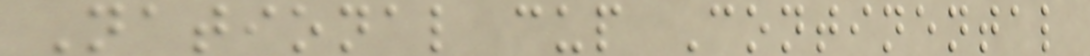National cup Continental
